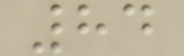84
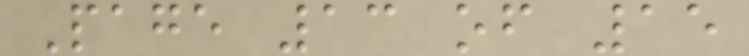Page 13 of 15
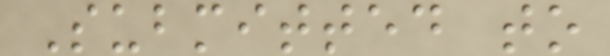Submitted to
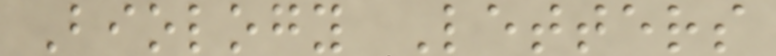Biology Letters
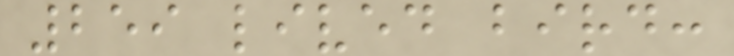259 lived bird:
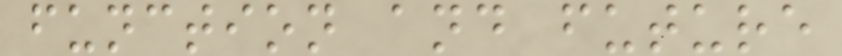function and future
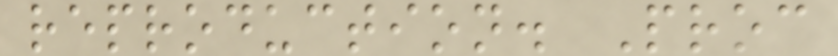reproduction. Proc
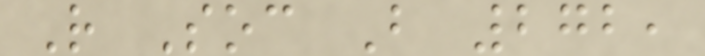R Soc B 272,
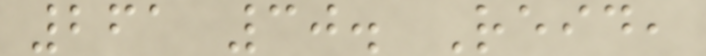261 30. Reid,
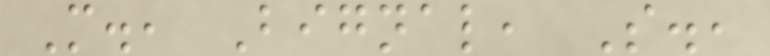M., Bignal, S.,
